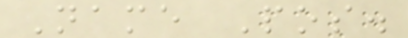Name Pos.
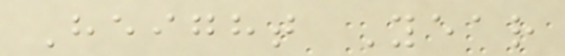Height Year
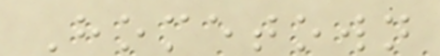Hometown
